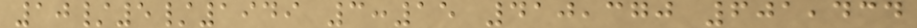10/5/1949 3:15 410,370 601,434
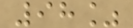98%
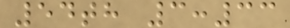54th 3:33
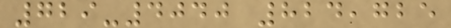729-4040 824,725
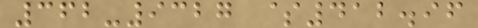362-9327 $412.96
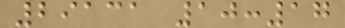29131 10:17
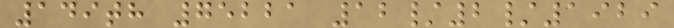149th 75221 12/2/1929
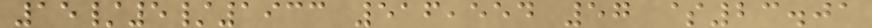15/5/1933 516,554 57 $23.01
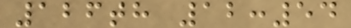126th 12:54
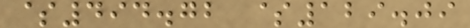$494.72 $129.09
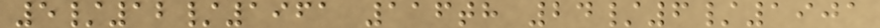5/12/1961 116th 24/6/1901
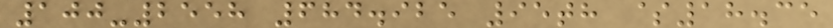100-2558 684.925 95th $18.35
